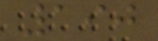190
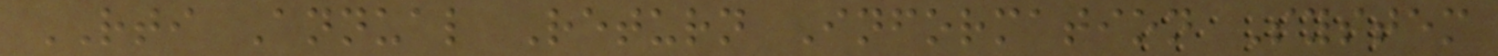RTI Annual Return Information System
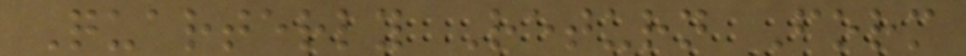Quarterly Return Form
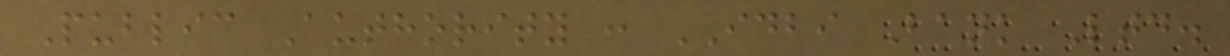Public Authority : IDBI Bank Ltd.
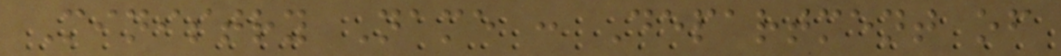Ministry Name : Department of
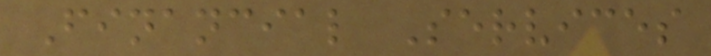Financial Services
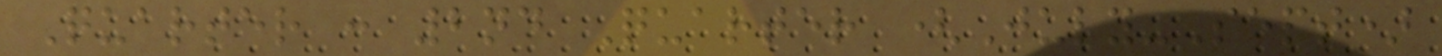Quarter : 2nd Quarter (July-Sept)
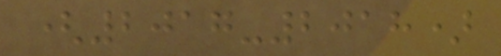(2017-2018)
